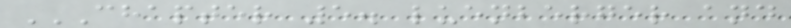CHAPTER 5. LUENBERGER AND
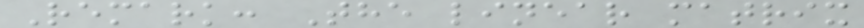Remark: The linear matrix
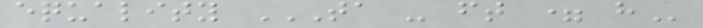equality TA - FT = H
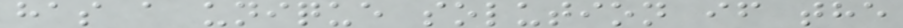has a unique solution if the
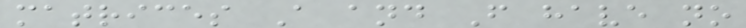matrices A and F have no
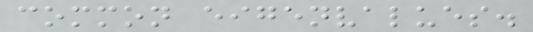common eigenvalues.
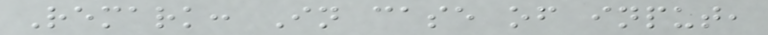Remark: In case of input,
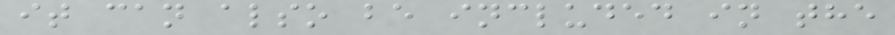it can also be included in the
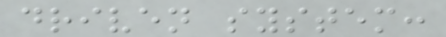driven system:
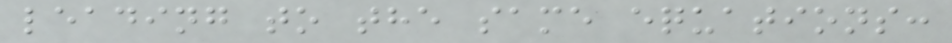leading to the same equations:
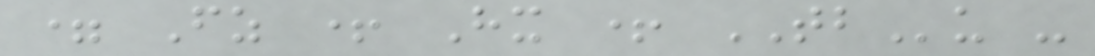= Fz + Hx + TBu -
